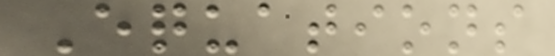Equations
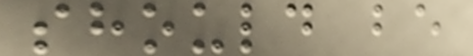should be
